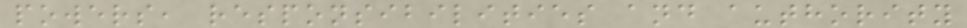powers, responsibilities and authority
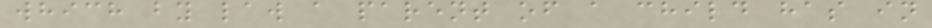which by law a parent of a child has in
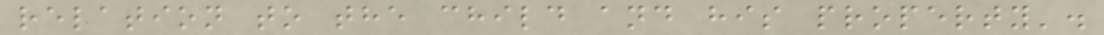relation to the child and his property'.
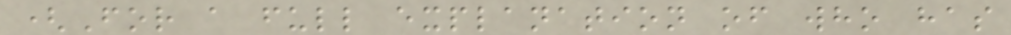(For a full explanation of who has
